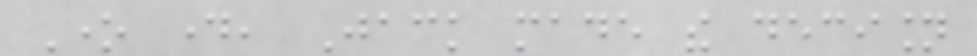One day, Jack made the decision
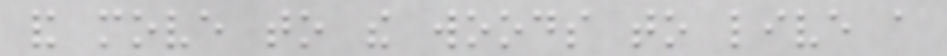and move to the woods to live a
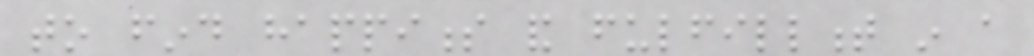to find happiness and fulfillment in a
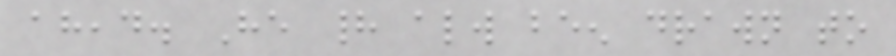ahead. He had always been drawn to
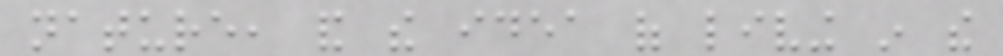nature, and the idea of living in the
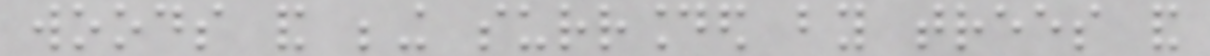woods and being surrounded by trees and
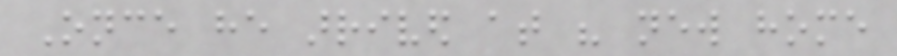Once he arrived at his new home
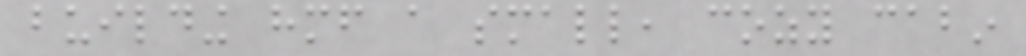building himself a small, cozy cabin
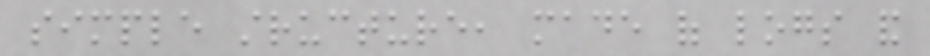simple structure, made of logs and
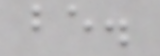be.
